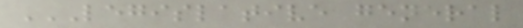LEGISLATIVE GENERAL
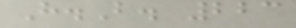H.B. 223
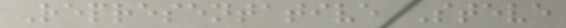Representative Steve
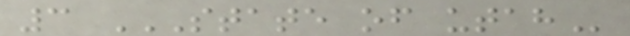3 STATE OF UTAH
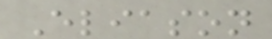Eliason
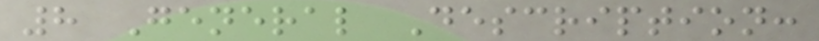8 General Description:
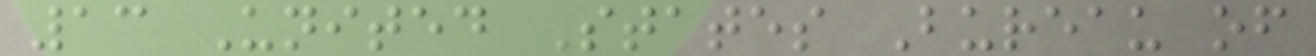13 United States Bureau of
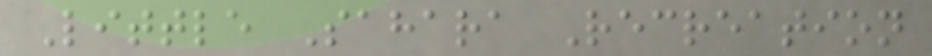Little Sahara Recreation
